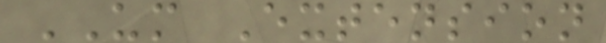UM Extension
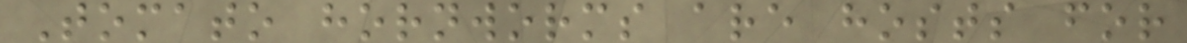Tomato hornworms are hosts for
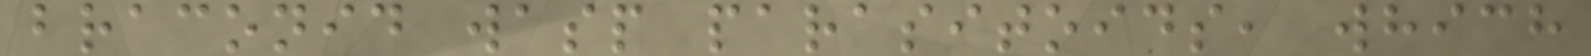braconid wasp parasitoids, which
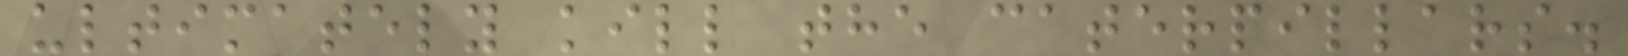ultimately kill the caterpillars.
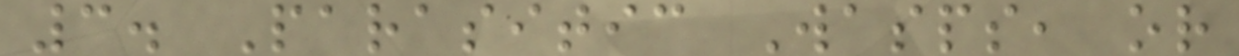3. Parasitic Wasps, or
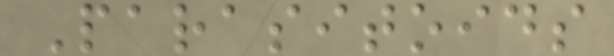Parasitoids
